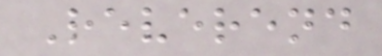Reverend
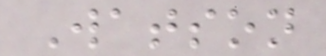Watson
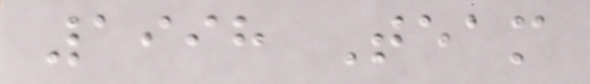1998 Team
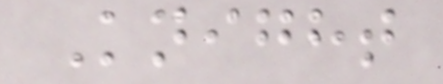Knight
